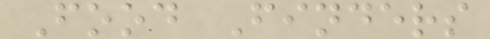Food Finders
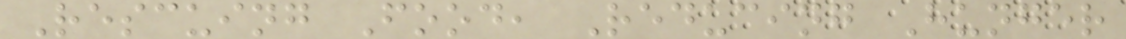Rescuing Food, Reducing Hunger
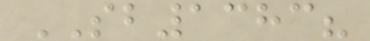SB1383?
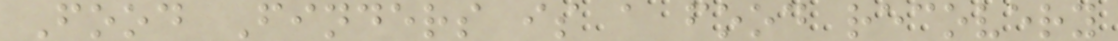Food Finders is a food recovery
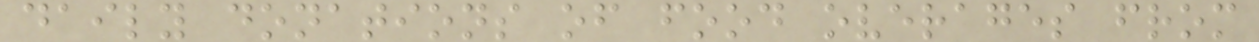daily donations of food overages from
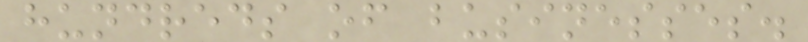hundreds of businesses.
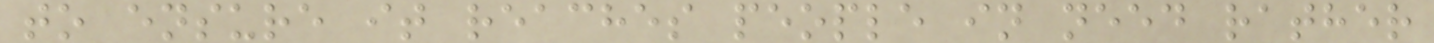to ensure it reaches people in need rather
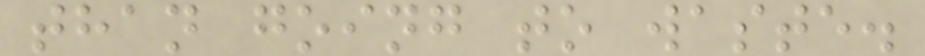than going to waste.
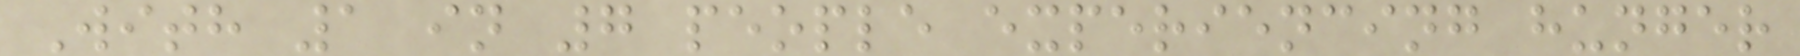With 1 in 7 people experiencing hunger
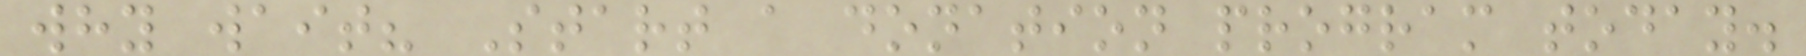why wait? Start a donation program today.
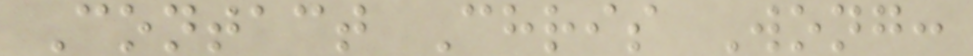Contact Chris Wong:
